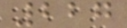227
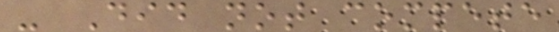- Did not compete
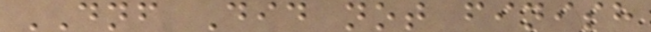DNF Did not finish
